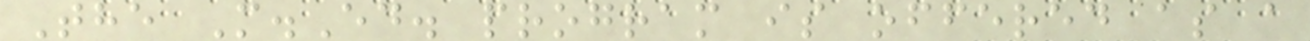The M.Ed. program is offered as a
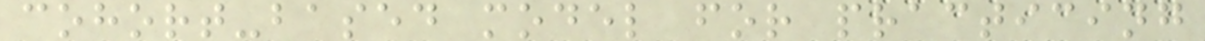cohort-based model for practicing
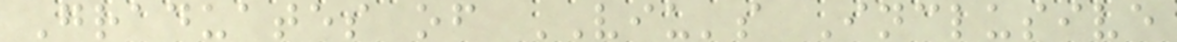Graduates of VIU's Inclusive
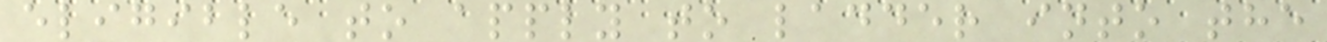eligible to apply to ladder into the
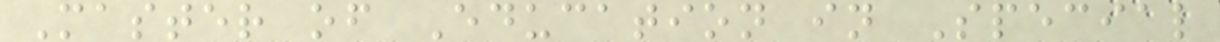Master of Education in Special
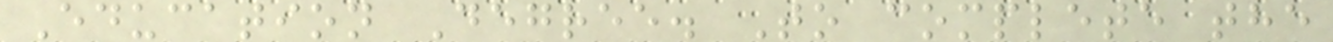Education Degree. To complete the
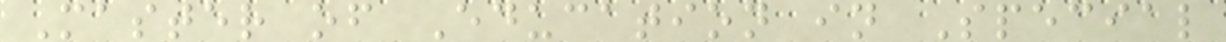Master of Education in Special
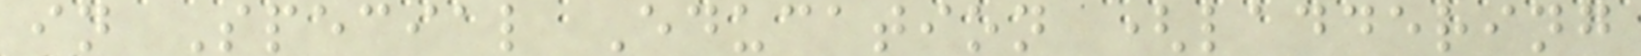in Special Education (laddering
